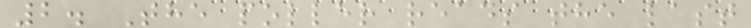2. The poller reads the last
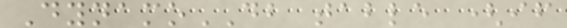DynamoDB table (if
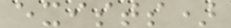exists)
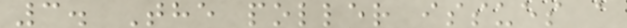3. The poller issues a
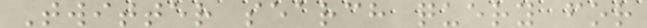Twitter search query for
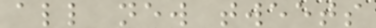all new tweets
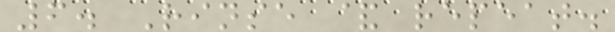6. Rinse & repeat.
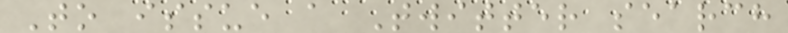To issue a Twitter search
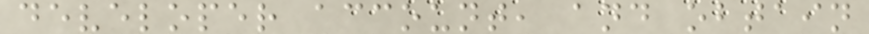developer account, and obtain
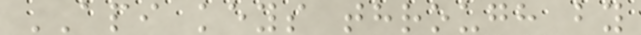API keys through by
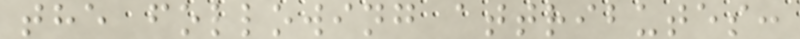the following attributes:
